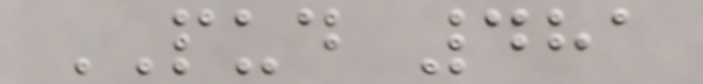PUD 481
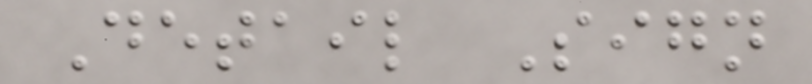Detail Sign
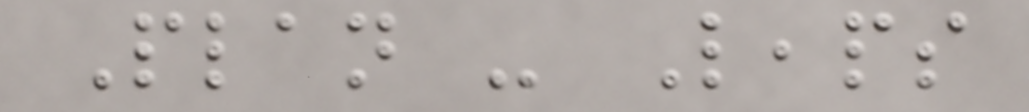Plan - Leaps
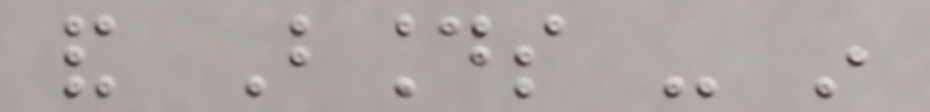and Bounds - in
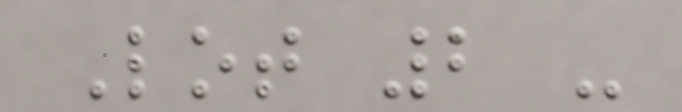Lot 2 -
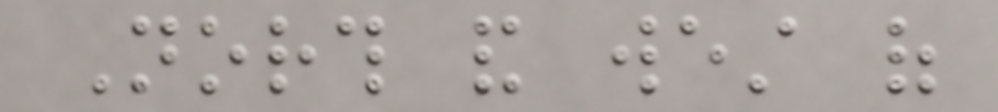North and west of
